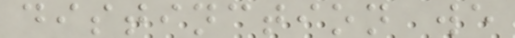distinction we
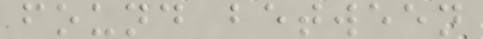found between
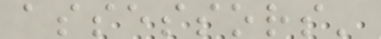assessors'
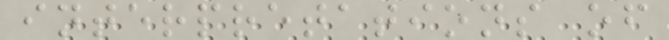interpretations of
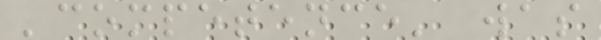'competence' was
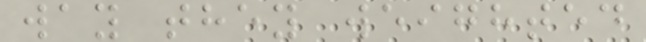way they weighted
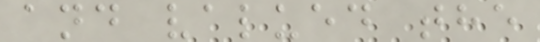and valued the
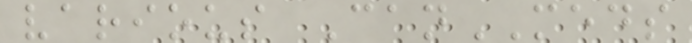various CanMEDS
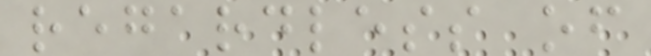regardless of
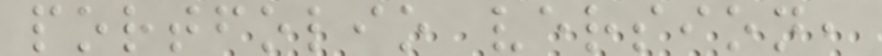portfolio version,
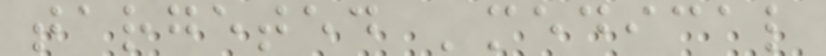targeted 'medical
